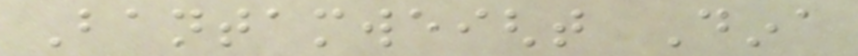Bantamweight Dina
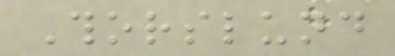Thorslund
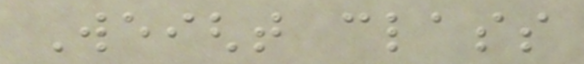Weight class
